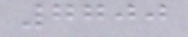7700
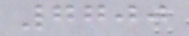7700
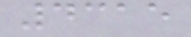4315
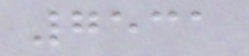7531
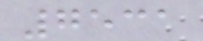7531
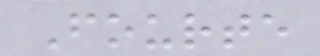Fourte
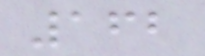162
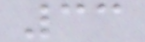33
